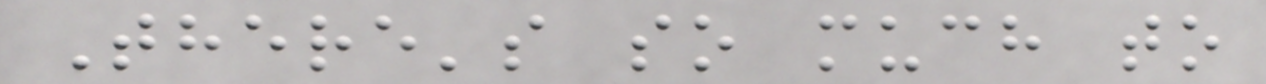There's so much to
